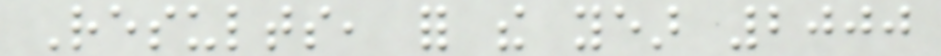Results, for the year 2000
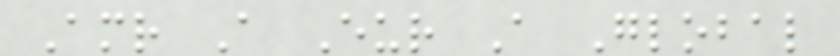Amr A Eur A Global
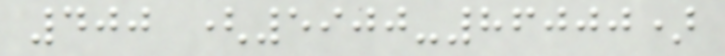400 (5900-86000)
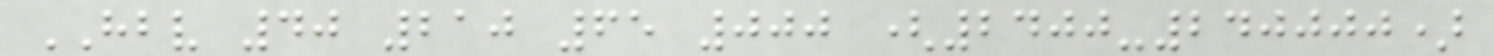HBV 40 210 65 000 (2400-240000)
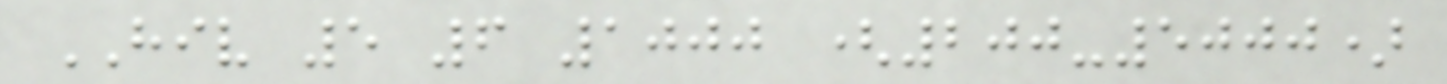HIV 5 6 1000 (200-5000)
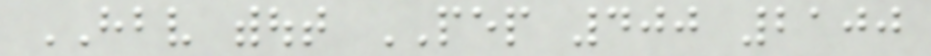HBV without PEP 400 2100
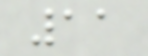11
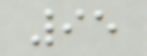95
